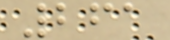261
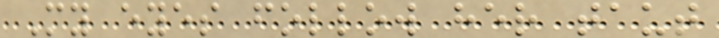My eyes follow her taut
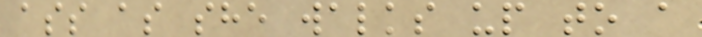ass as she walks up to a
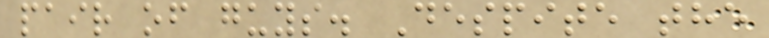pair of guys. Despite the
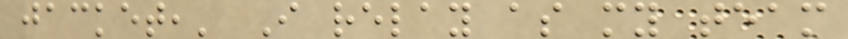jacket,' I relay as my team
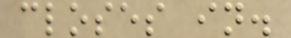closes in.
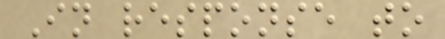In response to
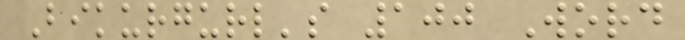Bikurgurl's 100 Word
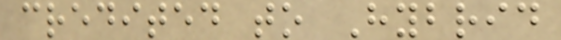credited to Hybrid
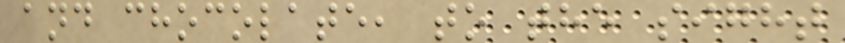and chocolate, to the sight
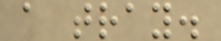a tray.
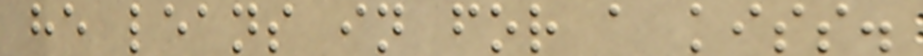he leans in for a kiss.
